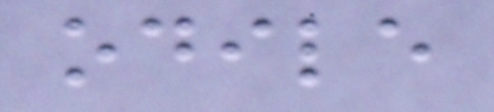odile
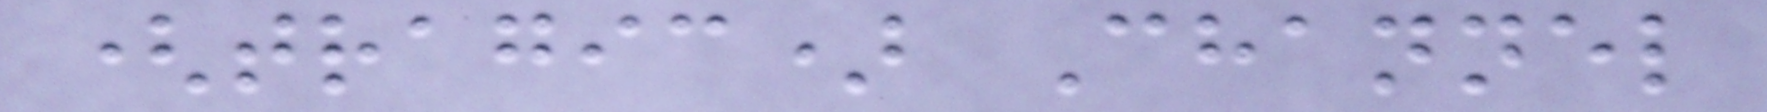(tragic) Channel
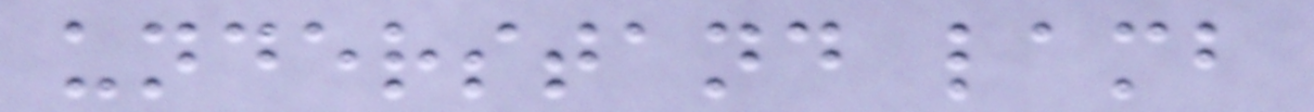understand lamb
